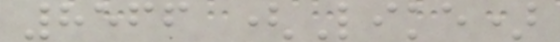8566 (Like)
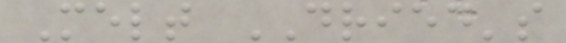Melt DRIED's
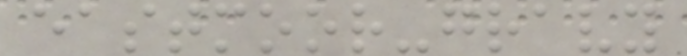eastmoor-gravy
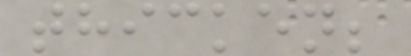thicken;
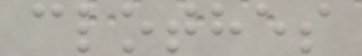clothes
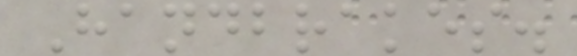Handbrakes.
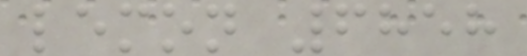lemon 6858
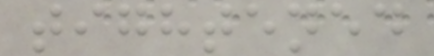tightened
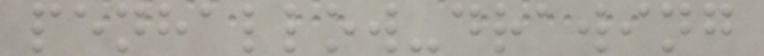penhallow-drawing
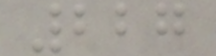227
